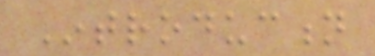Introduction
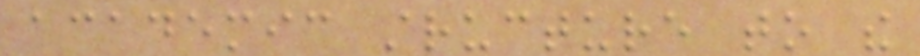academic structure to the
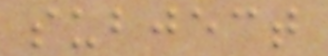subject
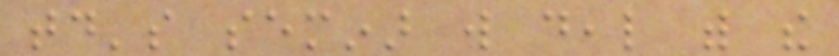today's seminar will deal with the
